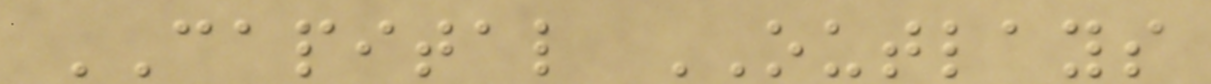CAPITAL OUTLAYS
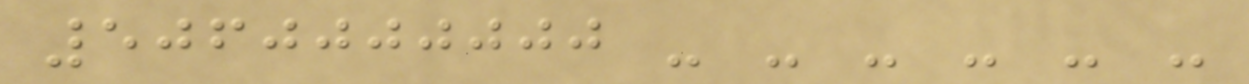5060000000 - - - - - -
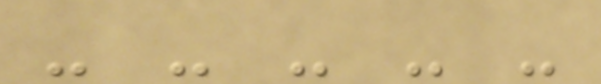- - - - -
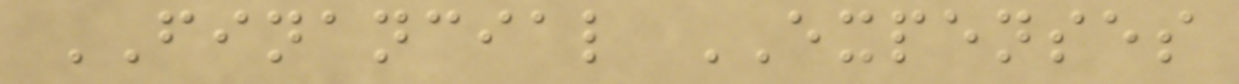FINANCIAL EXPENSES
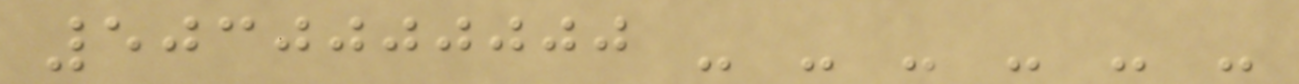5030000000 - - - - - -
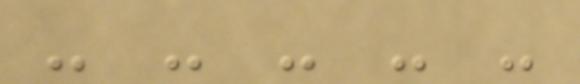- - - - -
